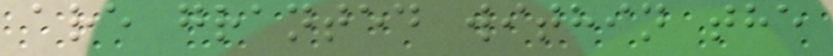are granted within the
